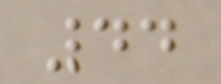44
